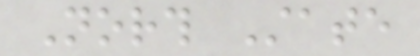North State
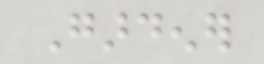Gardener
